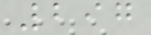297
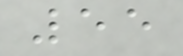55
